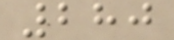280
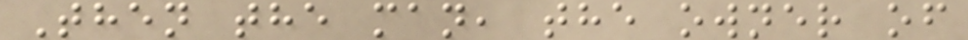Then the man, the owner of
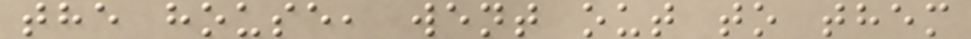the house, went out to them
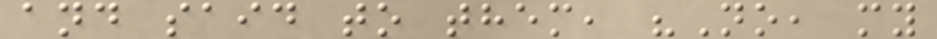and said to them, "No, my
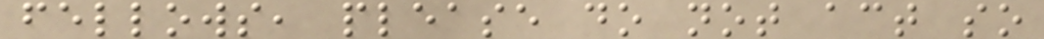fellows, please do not act so
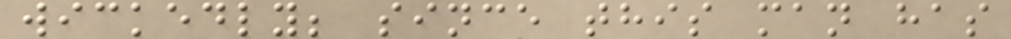wickedly; since this man has
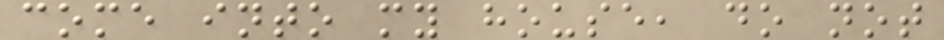come into my house, do not
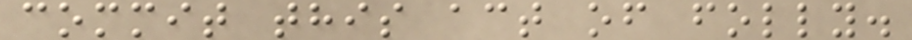commit this act of folly.
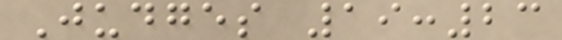Judges 19:23
